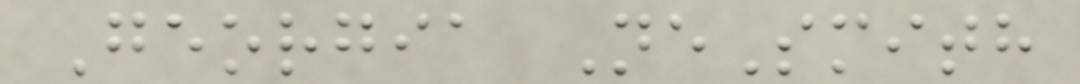Georgia NeSmith
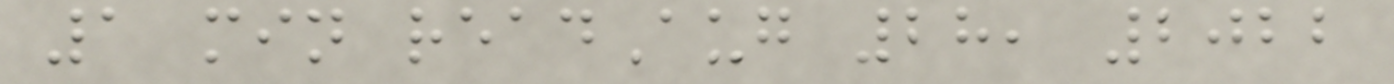1 min readAug 28, 2022
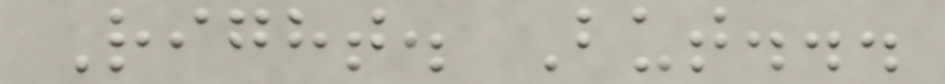Right. But...
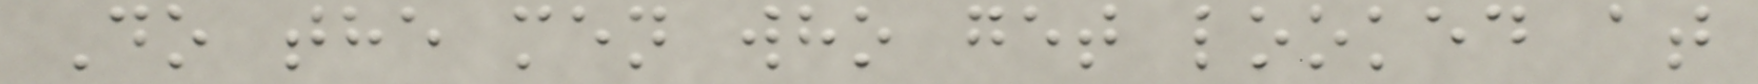Do the men who get looked at
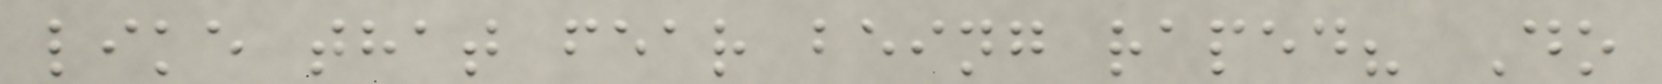like that fear being raped? Do
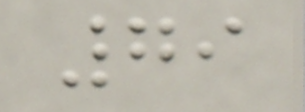79
